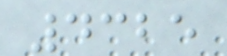4325
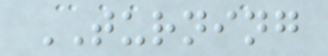TURNING
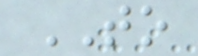TO
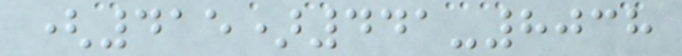(415)441-8038
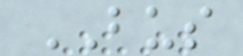BUS
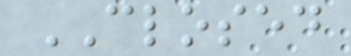CLOSED
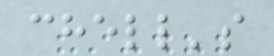chell's
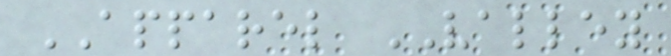APPAREL VALLEY
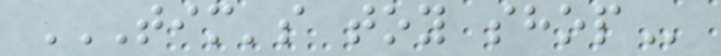TIM'S TOY SHOP
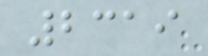2319
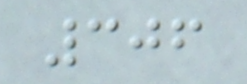306
